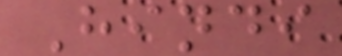Hindi
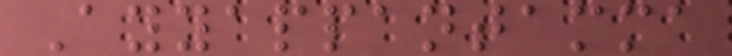Ayyappantamma
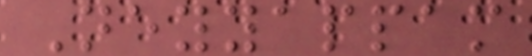Neyyappam
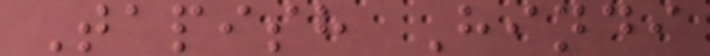Tapish Hindi
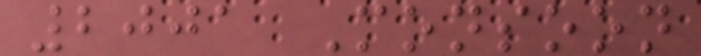2001 Monsoon
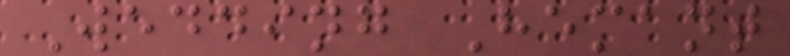Wedding Hemant
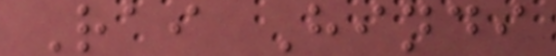Rai Hindi
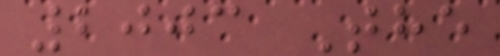2003 The
